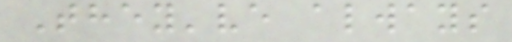They've always
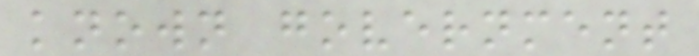known government
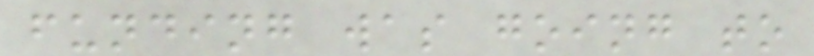funding was going to
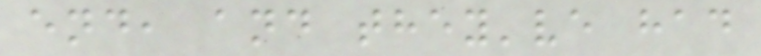end, and they've had
